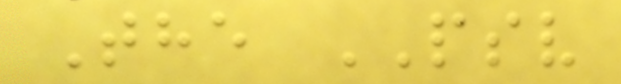The PSV
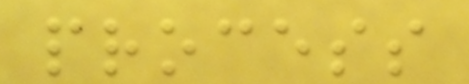process
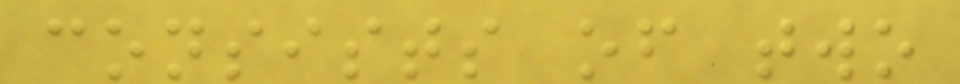consists of two
